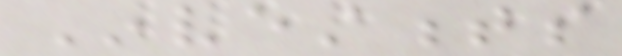Investments
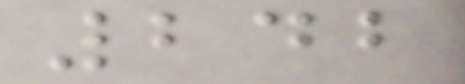242
